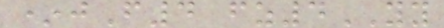*jF4 fz4YY
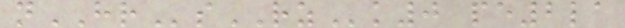nHRsRZk0 pe2la
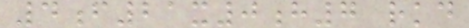4f21x0h7 rkd
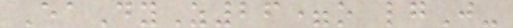EaDyZ26=o lgJ-
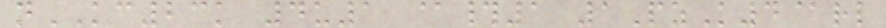nKC23k 4u1 @#1 1PzK4@rl
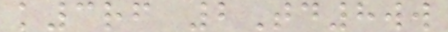k3rf 2Td8ww
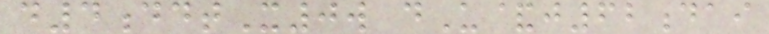d4ddtX0w dU&j62dai
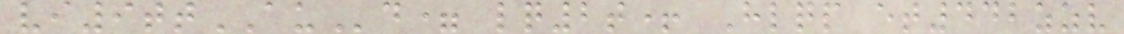vi9ttAUd= lq2t+ Hlqp et442zzv
